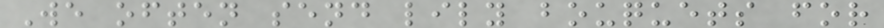We often send lily bouquets for
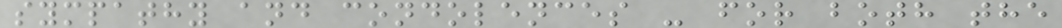sympathy and condolences - for both the
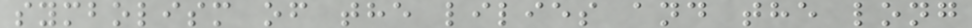symbolism of the lilies and the long
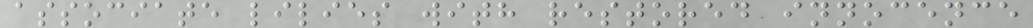associate lilies with restored innocence
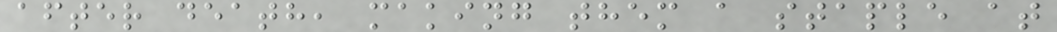after death, making them a staple at
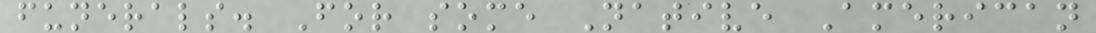funerals. For some Native American
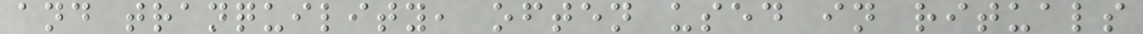and tranquility, often used in rituals
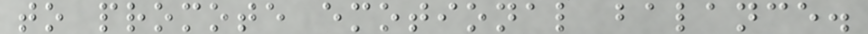to promote emotional balance.
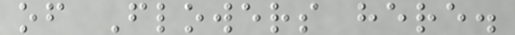of Flowers here.
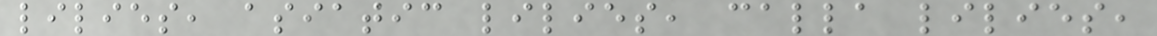lilies, asiatic lilies, calla lilies,
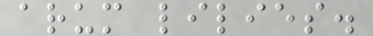arum lilies.
